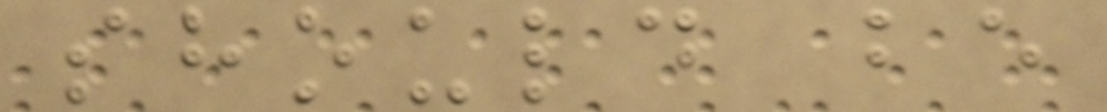should be
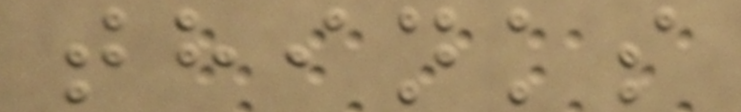thinks
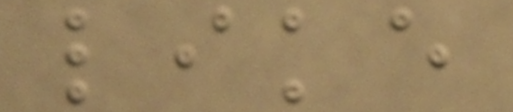like
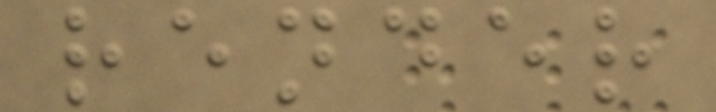render
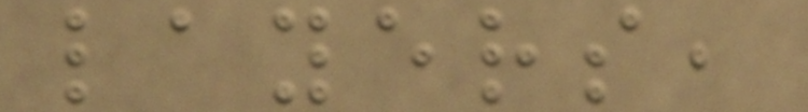layers,
